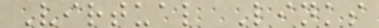Virtual Links
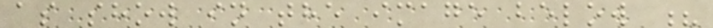as show in the image below ?
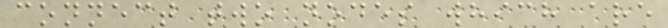connect two nodes which are
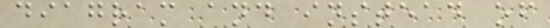diagram and instead of
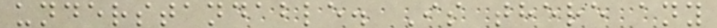understandable. Is there any
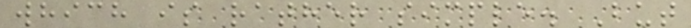which is rather simple. But
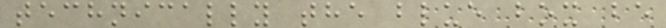technically the blue box be
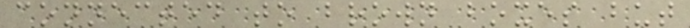connected to brown boxes but
